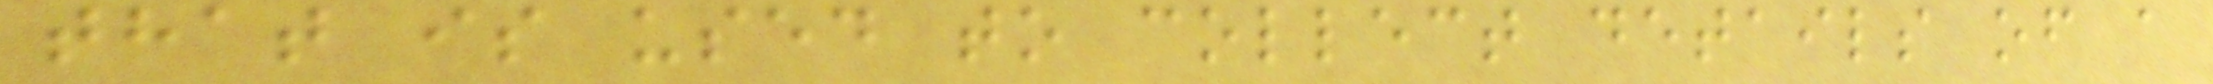that is used to collect details of a
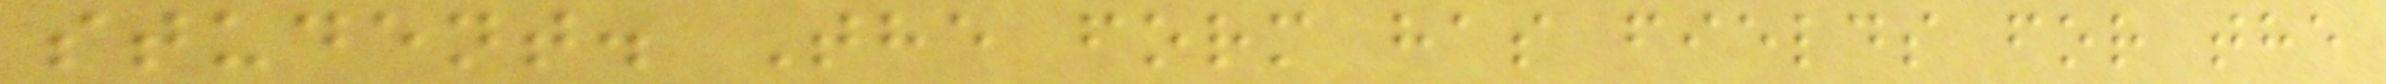student. The form has fields for the
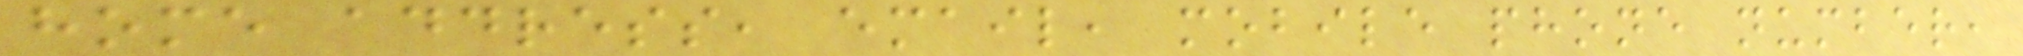home address, email, mobile phone number,
